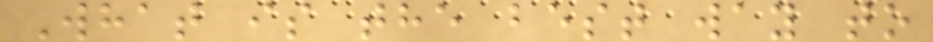What is the best way to
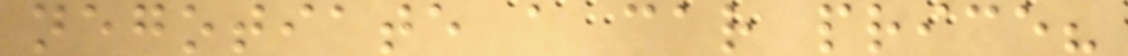negotiate a car price?
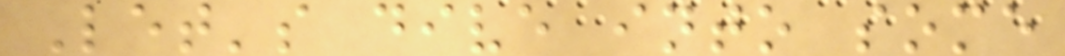Let's dive into some
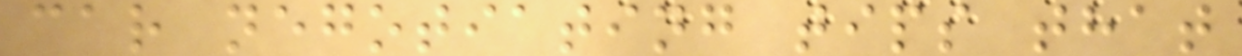car negotiating tips that
